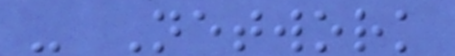- Network
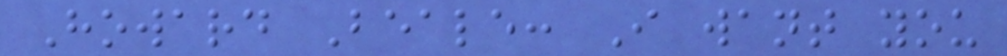Howard Beale: I want you
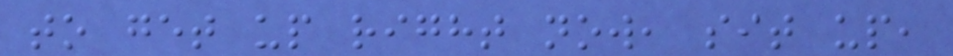to get up right now, sit up,
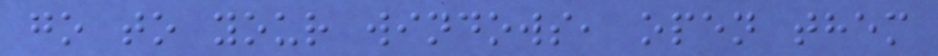go to your windows, open them
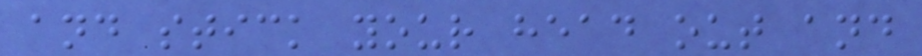and stick your head out and
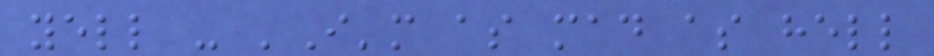yell - 'I'm as mad as hell
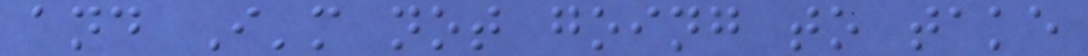and I'm not going to take
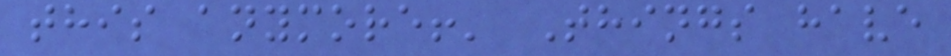this anymore!' Things have
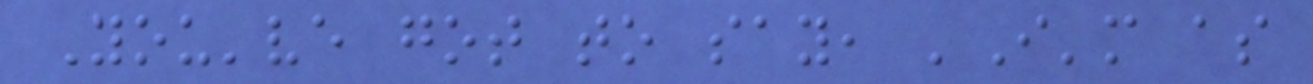You've got to say, 'I'm as
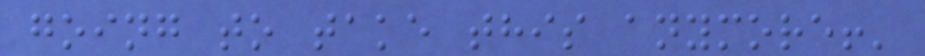going to take this anymore!'
